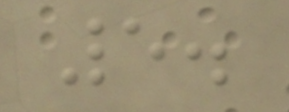5.
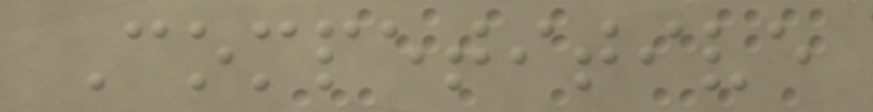Competitive
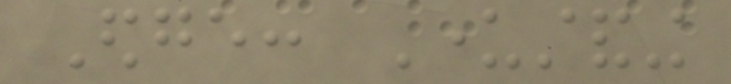Edge: Understanding
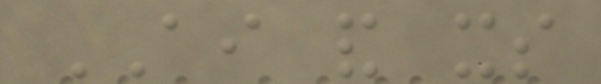AI and its
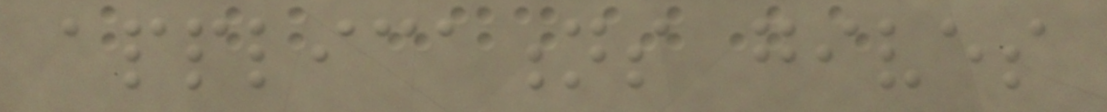applications gives
